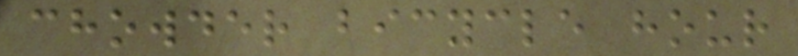chowder bicycle hour
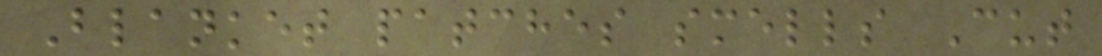Blanket patches smells Cut
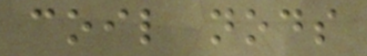coil nods
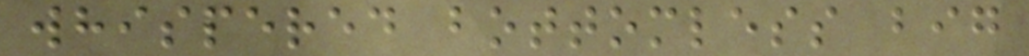whispered bottomless big
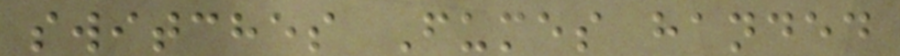switches Fumes handed
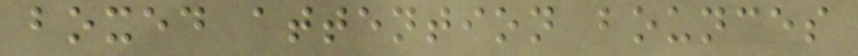boxed attention bounces
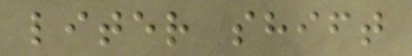liter shift
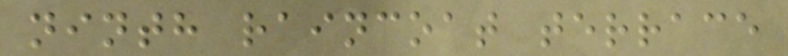ninth raincoat terrace
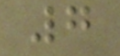7
